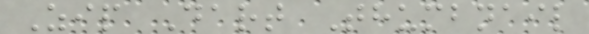Zip Dart Thumbnail
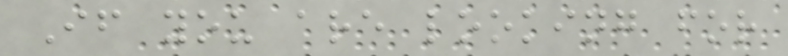If you are looking for
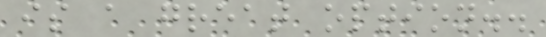is a great option..
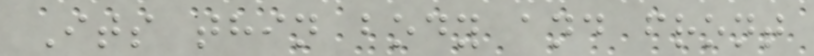Its thin body and front
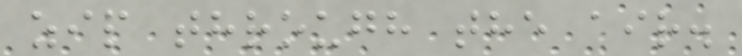zip through the air.
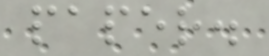paper.
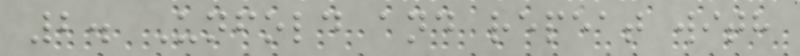2. Unfold and repeat with
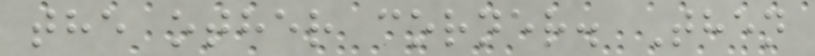the other corner. Then
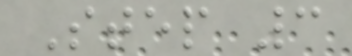Step 3
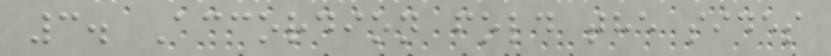3. Accordion fold the sides
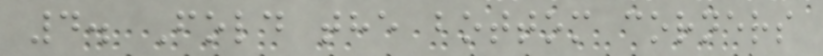4. Fold the bottom corners
